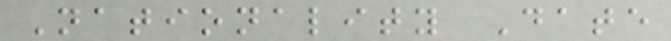Nationality Date
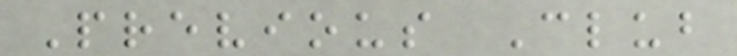Previous Club
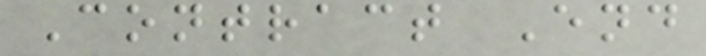Contract End
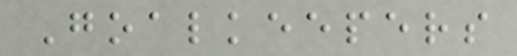Goalkeepers
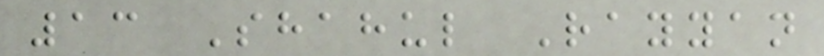13 Shahul Rayyan
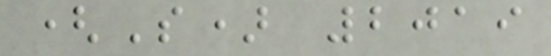(S) 2019
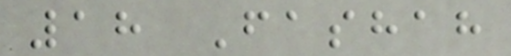18 Fashah
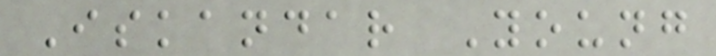Iskandar Young
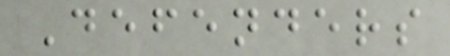Defenders
